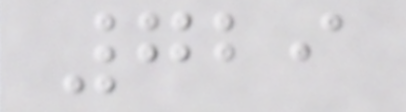729
